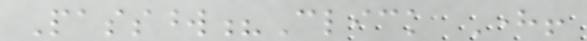Password?Click Here!
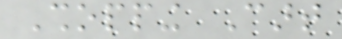Shopping Cart
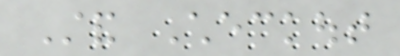Stand Checkout
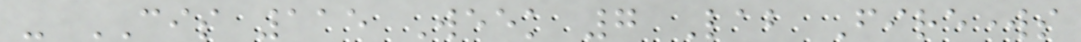- CIS 115 Week 7 Lab Fireworks
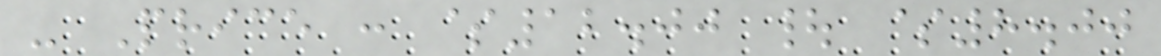- Price : $12.00 | $8.00
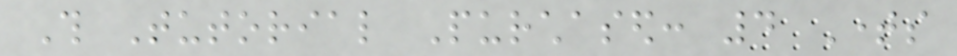This Tutorial Purchased: 4 Times
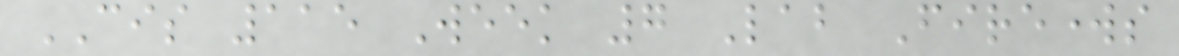CIS 115 Week 7 Lab Fireworks
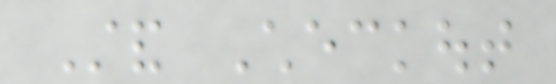Stand Checkout
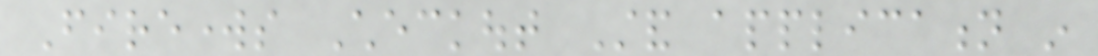Fireworks Checkout Stand application in
